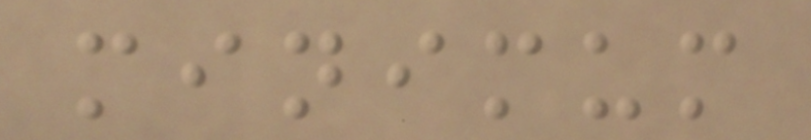minimum
